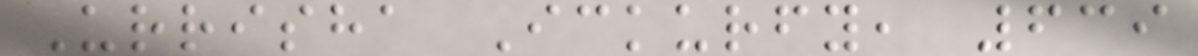Urrisha Ickurfy, 639
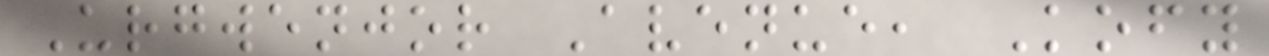Urgwenjor Avenue, Kofy
